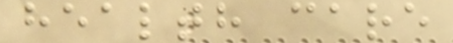health care
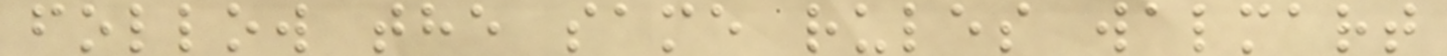follow the same rules walmart
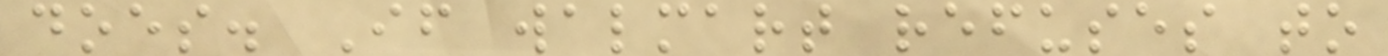does. If walmart refuses to
